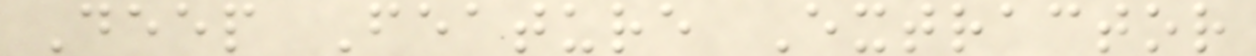Deep Feature Extractor
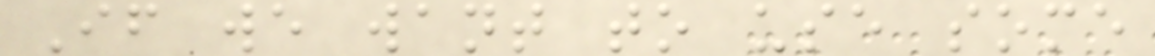If we want to use some
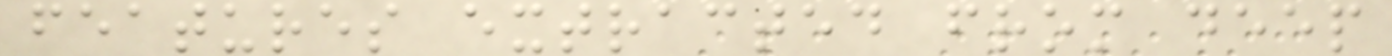features extracted from deep
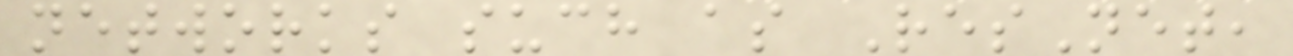networks such as ResNet,
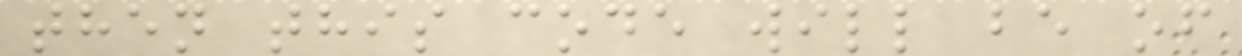then this code will be of
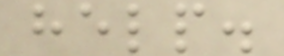help.
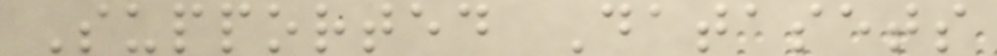Supported Datasets
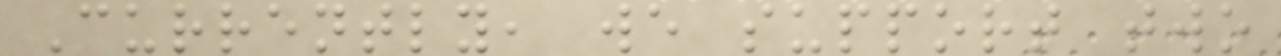Currently, we support two
